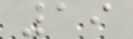19
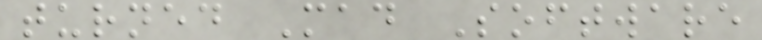turned Mad Software
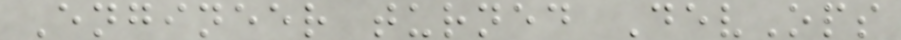Engineer turned DevOps
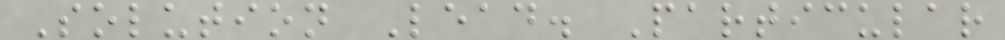Solution Lead. Particular
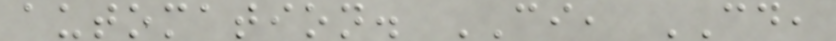automation. CI, CD,
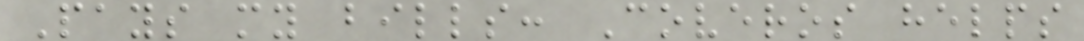Pays my bills: Coveros helps
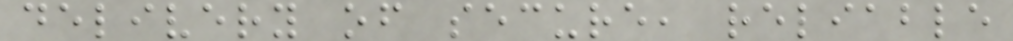delivery of secure, reliable
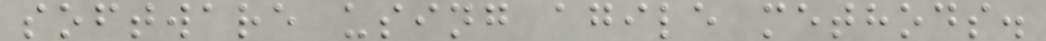software using agile methods.
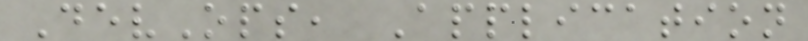DevOps, Application
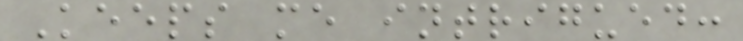Keeps me intrigued:
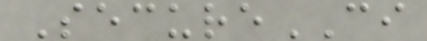SecureCI
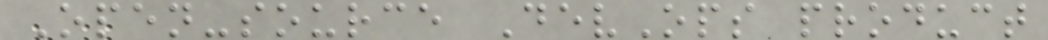Open-source DevOps product
